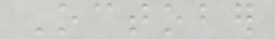October
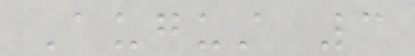August 3
